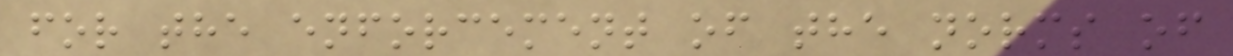for the enforcement of the norms of
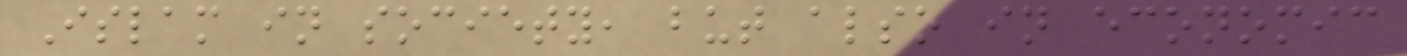Islam in society, but also in economic
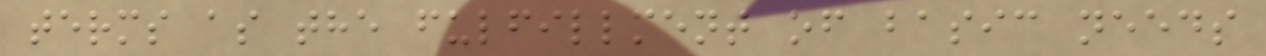terms as the fulfillment of basic needs
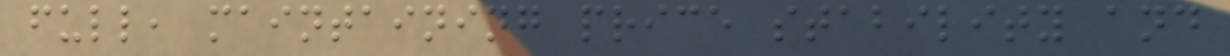full, maintaining price stability and
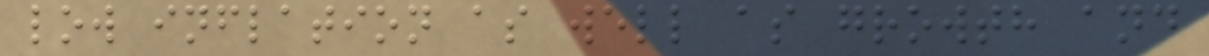low inflation as well as growth and
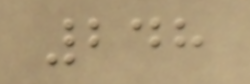248
